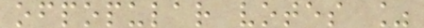ofpopular votes %
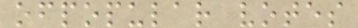ofpopular votes
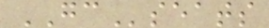GCseats
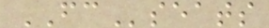FCseats
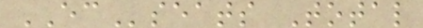ECseats Total
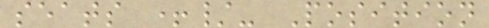seats +/- Position
